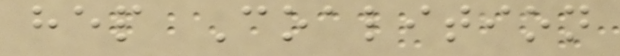hep Coalition
